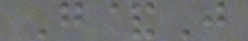G&J
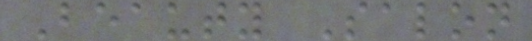Beauty Salon
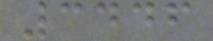3446
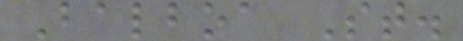Balboa St.
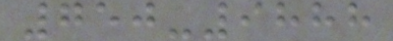750-9888
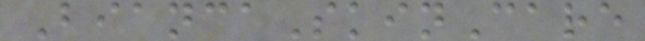BiancaSkinCare
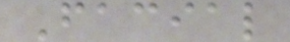Facial
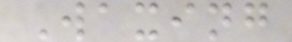Waxing
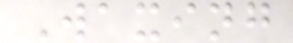Waxing
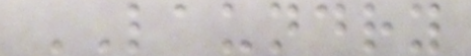LAUNDRY
